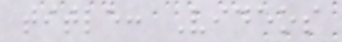title: Videos
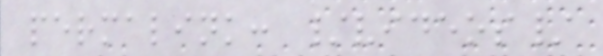permalink: /videos/
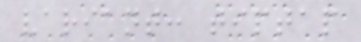variant: tiptap
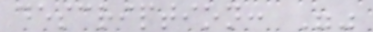description: ""
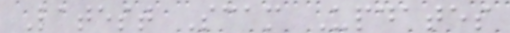Latest Scam Updates
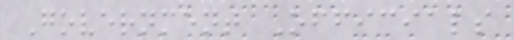Government Officials
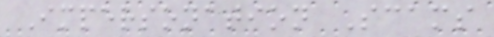Impersonation Scams
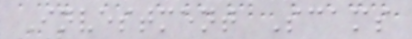Investment Scams
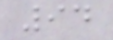94
